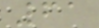61
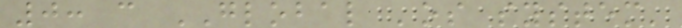0: c GLOBAL 'os system'
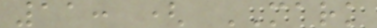11: ( MARK
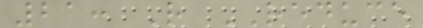21: R REDUCE
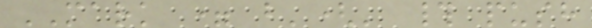MARK = b'(' # push
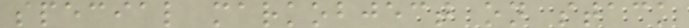special markobject on stack
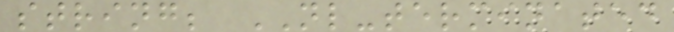string; NL-terminated
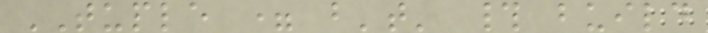TUPLE = b't' # build
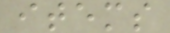items
